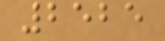2525
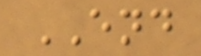END
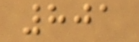801
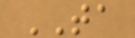TA
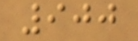900
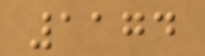1174
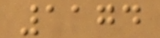1174
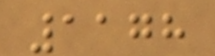1178
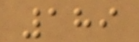189
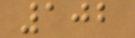102
